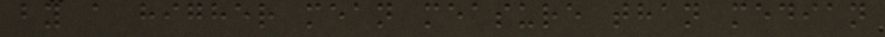by a higher mean measure than median
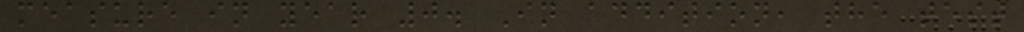measure in year 0. In addition, the test
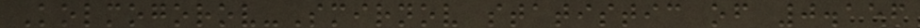Kolmogorov-Smirnov statistic of 0.156
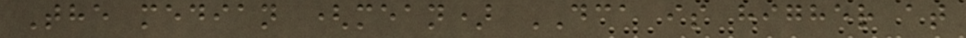The median (mean) DCA is higher at
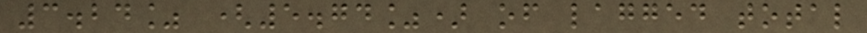3.24% (5.74%) of lagged total
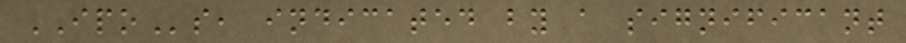IPOs, indicated by a significant
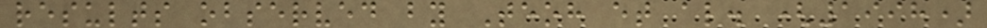results observed by Teoh et al. (1998)
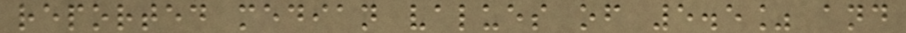reported median values of 5.5% and
